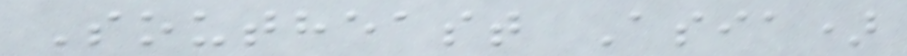Southeast Asia)
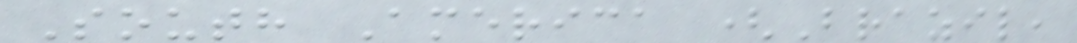South America (Brazil,
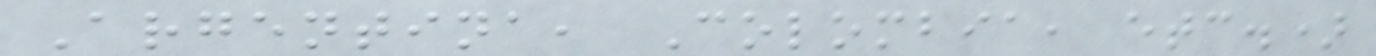Argentina, Colombia, etc.)
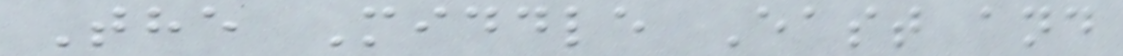The Middle East and
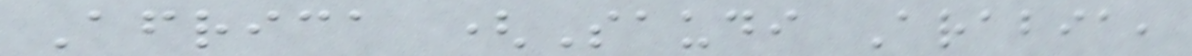Africa (Saudi Arabia,
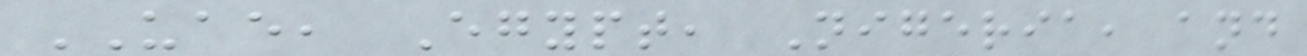UAE, Egypt, Nigeria, and
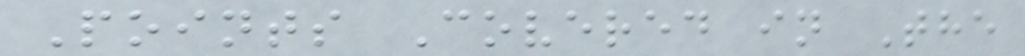Points Covered in The
